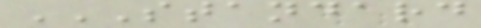STANDARD
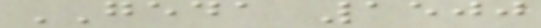GEDA 1500
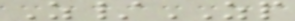Z/ZP
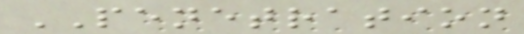PENETRATION
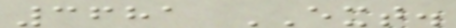3681 EXT.
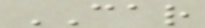CAR
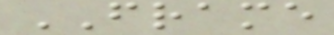FRAME
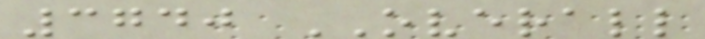3740 OVERALL
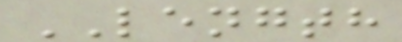LENGTH
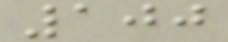100
